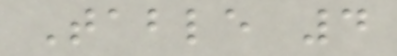Table 4
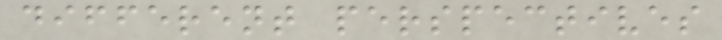different perspectives
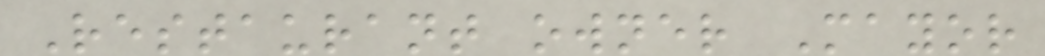Restaurant owner Mayor
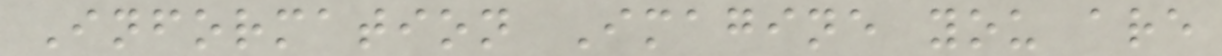Information Imagine you are
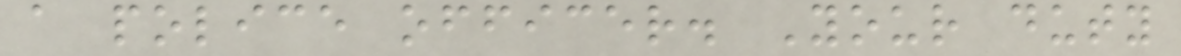a police officer. Your duty
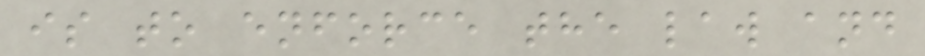is to enforce the law and
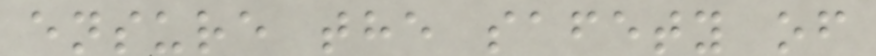ensure the safety of
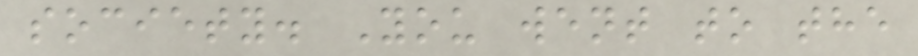society. You went to the
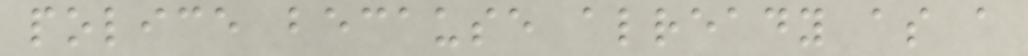police because already as a
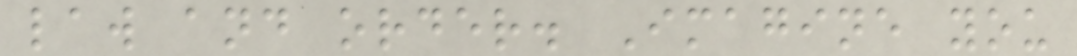law and order. Imagine you
